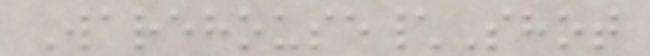Warehouse\Shot
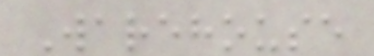Warehouse
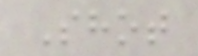Shot
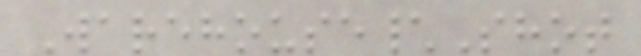Warehouse\Shot
